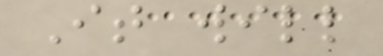It will
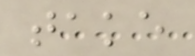take
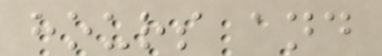hours and
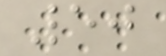50
